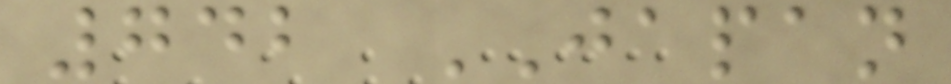742 JAPAN
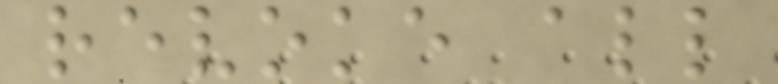revoke all
